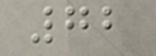72
